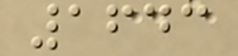1643
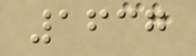1637
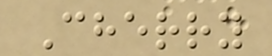Cherry
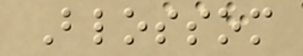Blossom
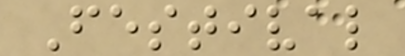Festival
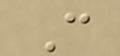C
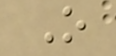O
